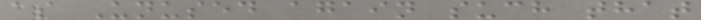as Unused again such that
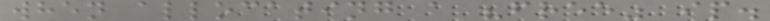when allocating a "free" ip.
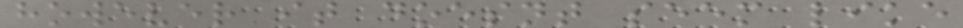however it doesnt seem like
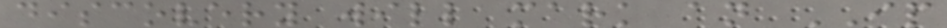discovery will mark an IP
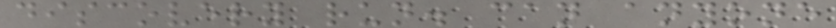discovery run. can anyone
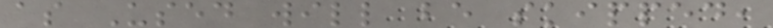as Used will be skipped,
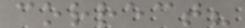correct?
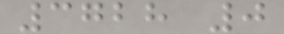3728 0
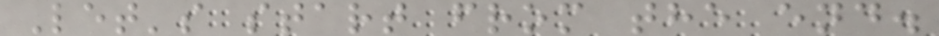Let's start from the end.
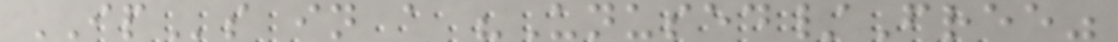IPs in a "Unused/Free"
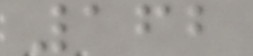162
